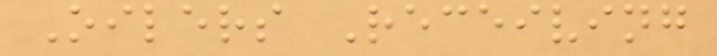Oilers Receiving
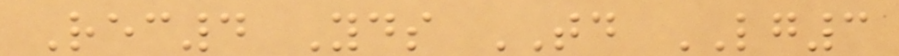Rec4 Yds TD LG3
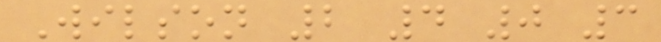Wilson 2 4 0 3
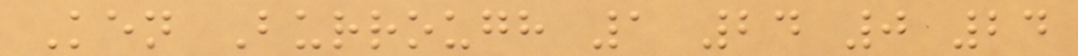Ken Burrough 1 24 0 24
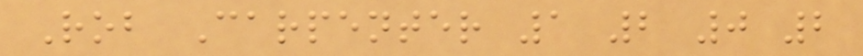Rob Carpenter 1 2 0 2
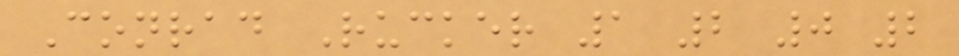Conrad Rucker 1 2 0 2
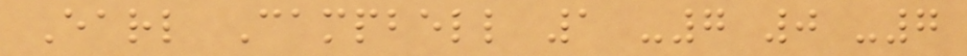Earl Campbell 1 -7 0 -7
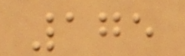175
